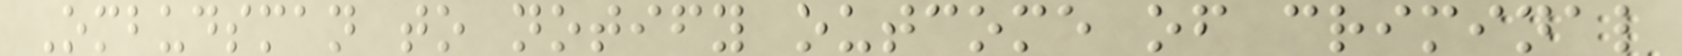Ombudsman to notify outcome of criminal
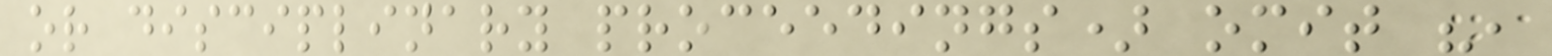or disciplinary proceedings) omit ",
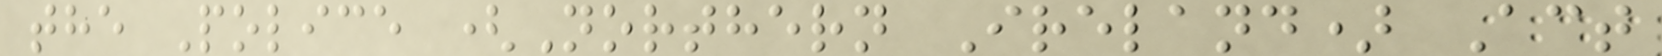the Police (Northern Ireland) Act
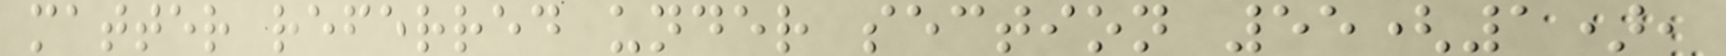matter referred under section 55(1),
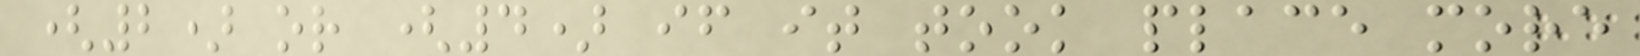(2) or (4) if it took place more
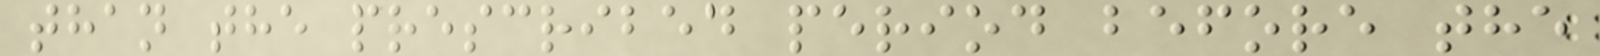than the prescribed period before the
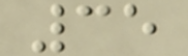35
